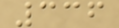336
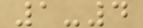1-4
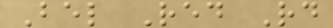Bel Red Rd
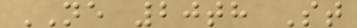NE 20th St
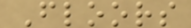Floors
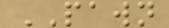PAWN
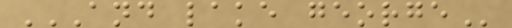AND LAKE GEORGE
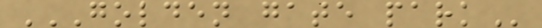GOLDEN GATE PARK
